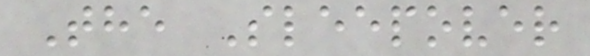The Sleepover
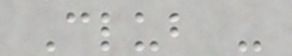Club -
